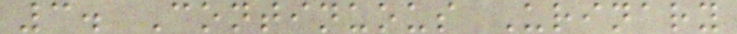3. Continuous Urinary
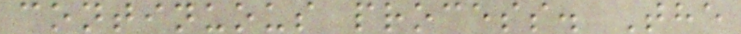continuous process. The
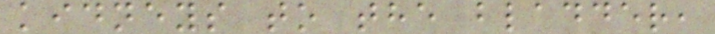kidneys to the bladder,
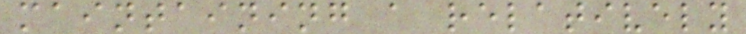maintaining a relatively
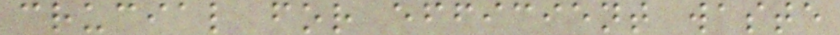crucial for efficient waste
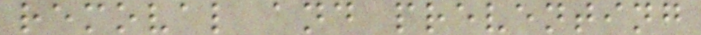removal and preventing
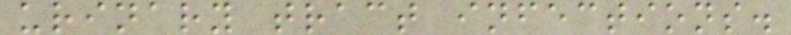urinary tract infections.
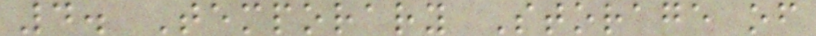4. Temporary Storage of
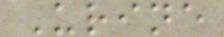Urine
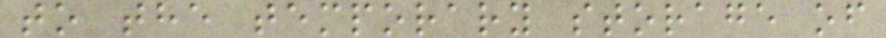to the temporary storage of
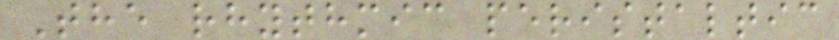The rhythmic peristaltic
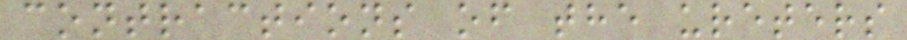contractions of the ureters
